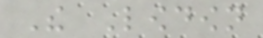The Lowdown
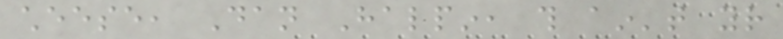cheese, Dan Halpin, this ain't your
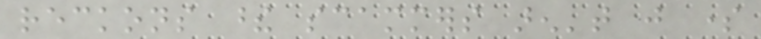reckons these scammers aren't just some
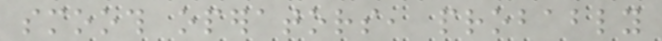smooth operators, probably
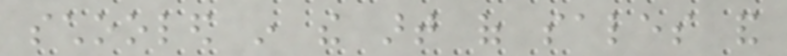schooled in the art of sales and
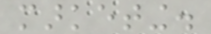marketing.
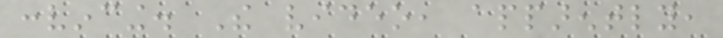convincing. The video, apparently,
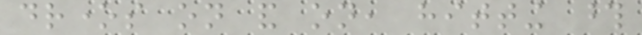drones on and on, hitting those
